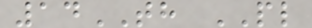14TH PL
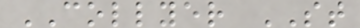COLLYER ST
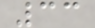33
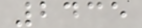2435
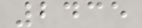2435
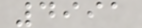4991
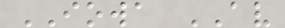IOWA AV
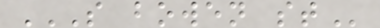S BOWEN ST
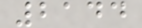2144
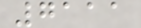7111
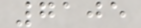7105
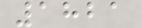1821
